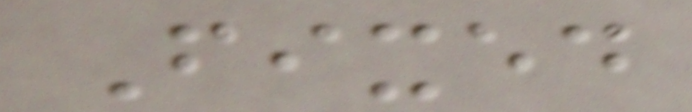Fixed
